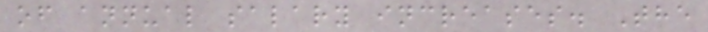of annual salary increases. The
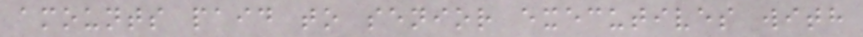amounts paid to senior executives with
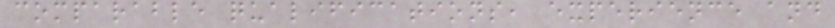comparable qualifications, experience and
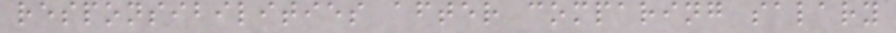responsibilities after comparing salary
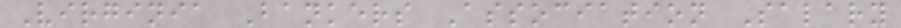Virginia Bankers Association Salary
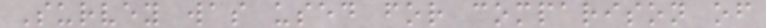Survey was used for comparison of
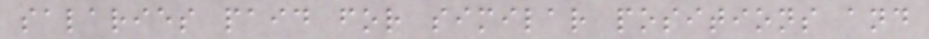salaries paid for similar positions and
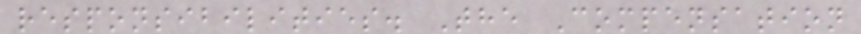responsibilities. The Compensation
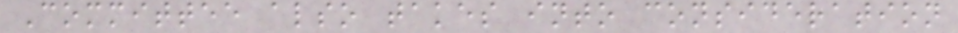Committee also takes into consideration
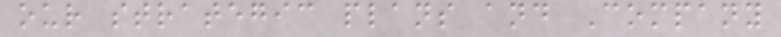our strategic plans and Company
